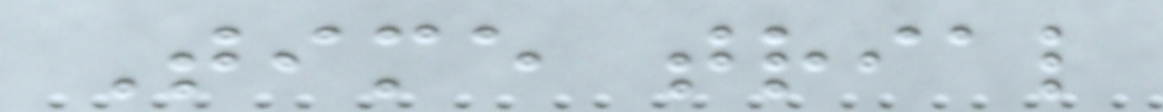Time trial
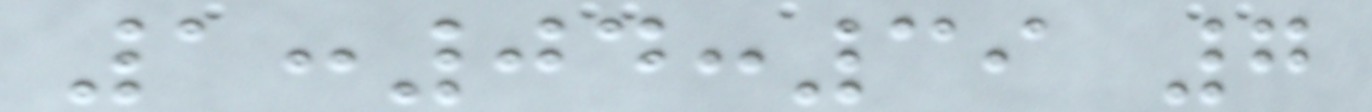1:04:39 7
